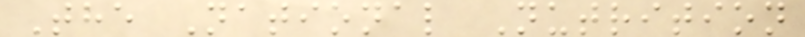The National Nutrition
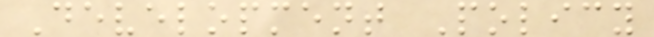Development Policy
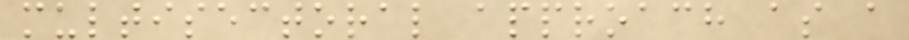multisectoral approach as a
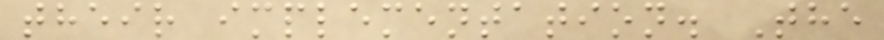their implementation. The
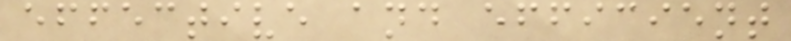effective and efficient
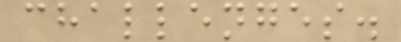challenges.
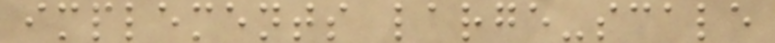implements large-scale
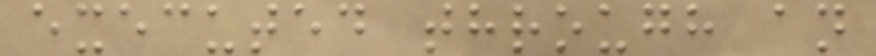executed through an
